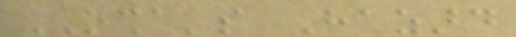OSHA's Hazard
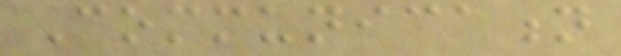Communication
